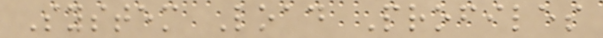System Load Profiles
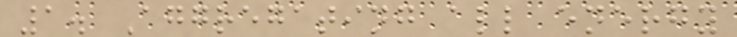1. Aggregating all energy
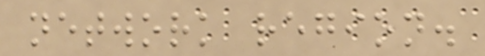network region.
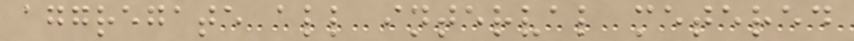aggregate all interval metered
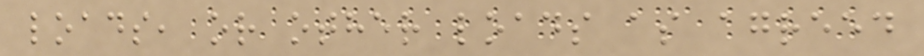loads, or other loads as agreed
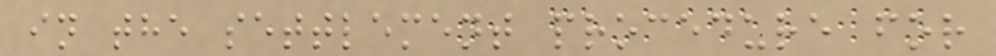in the settlement procedure for
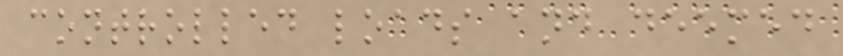controlled loads and deemed
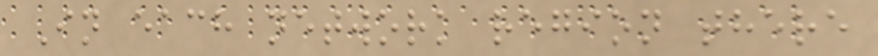In each network region there
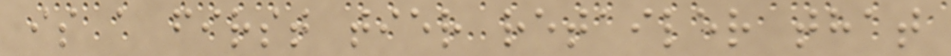is a first tier retailer that
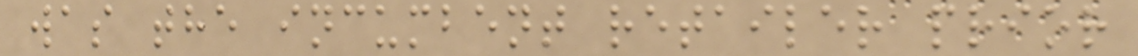was the incumbent retailer prior
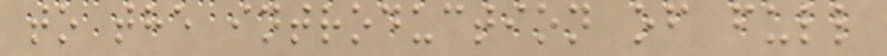to the introduction of full
